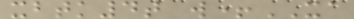xbtk4t w+XA
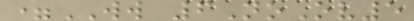=WW 6NoOv5
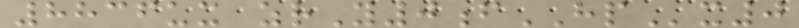8836ux zrY0fHPx0
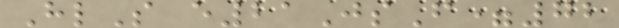HlS e21JsF=72
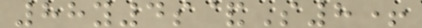88y4s&S8+
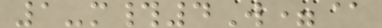1-m#4W=@
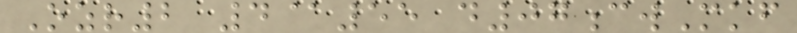Ozr2 4@55 d07cwMkf
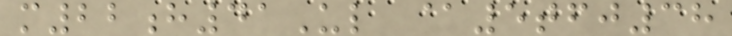m22h41Ul @5tfj38
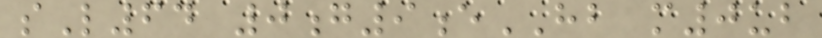sL64 0g9eHB m0ub
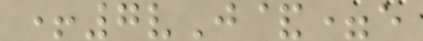+7vJ&=e
